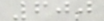600
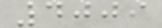4009
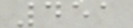451
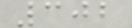302
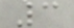3
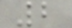2
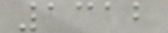1312
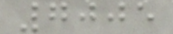7005
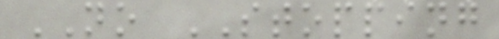NO STOPPING
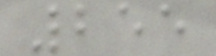255
